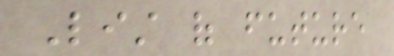List of future
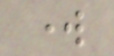work
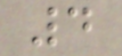4
